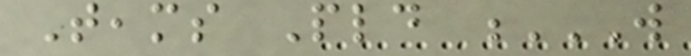Teams Pld W
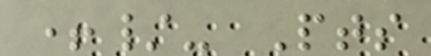+/- Pts
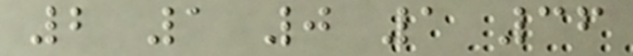2 1 0 1 36
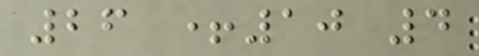26 +10 4
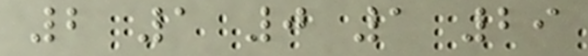2 1 0 1 29
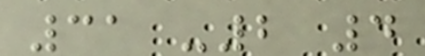31 -2 4
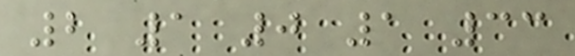2 1 0 1 33
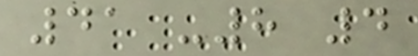41 -8 4
